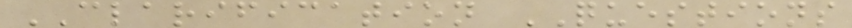CLARIFICATION QUESTIONS
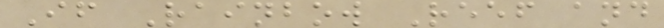If Rainbow Reef and
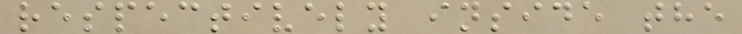respectively inside the
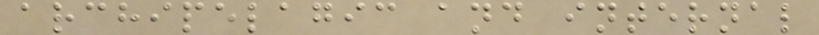archipelagic and internal
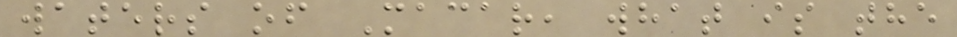waters of Macar, what is the
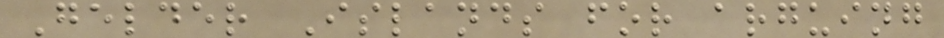Gelder Islands for arguing
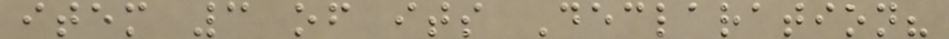item 3 of its Declaration?
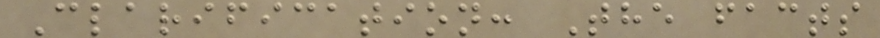Clarification: The facts
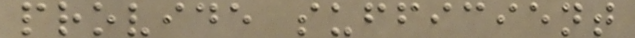provide sufficient
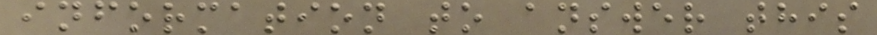information to answer this
